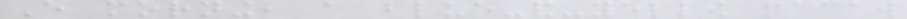Every morning, a blue-and-yellow macaw
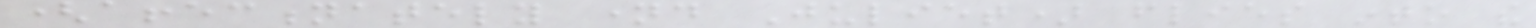(affectionately named Juliet) flies into the
